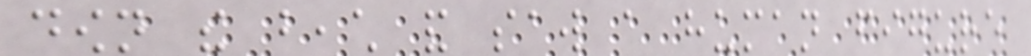down the beach and saw a human figure
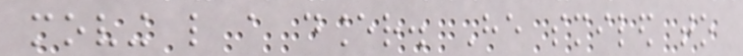moving like a dancer. He smiled to
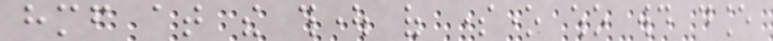himself at the thought of someone who would dance
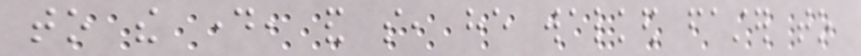to the day, and so, he walked faster to
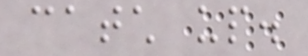catch up.
